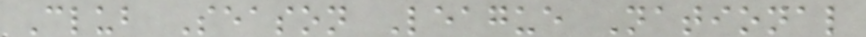Club Season League National
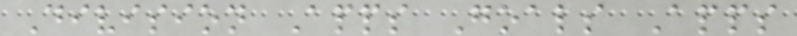Division Apps Goals Apps
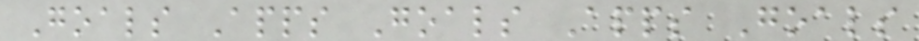Goals Apps Goals Apps Goals
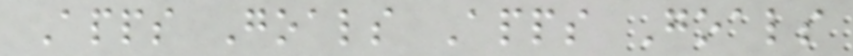Apps Goals Apps Goals
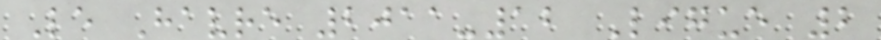Le Havre 2011-12 Ligue 2
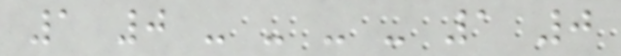1 0 - - - - 1 0
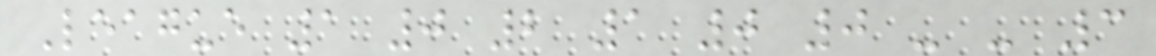League 1 0 2 1 0 0 - - 3
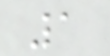1
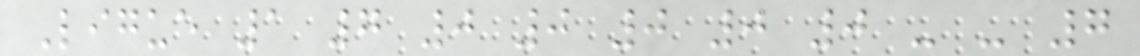Ligue 1 7 0 0 0 0 0 - - 7
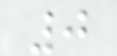0
